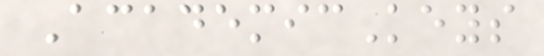AcademicKeys
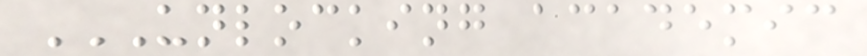UNLOCKING ACADEMIC
